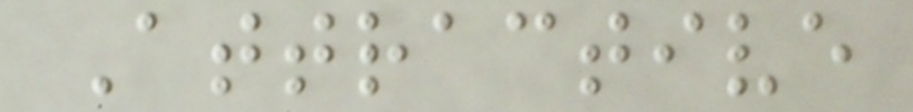Attractive
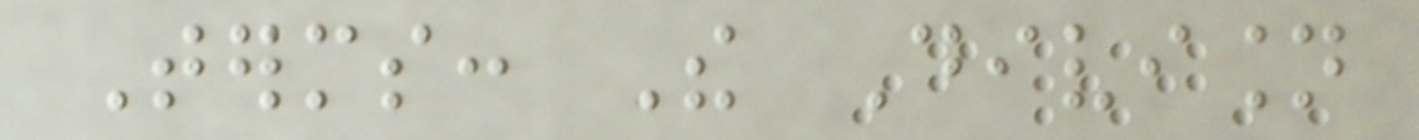Terms: The Division
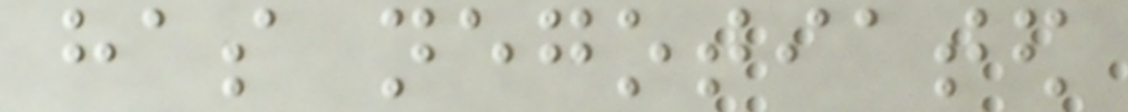has negotiated
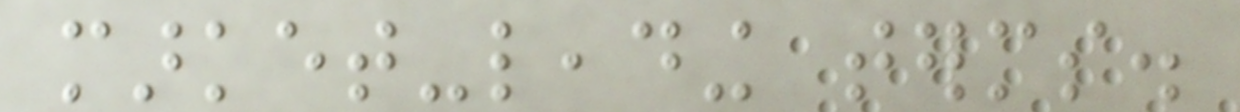market-leading terms.
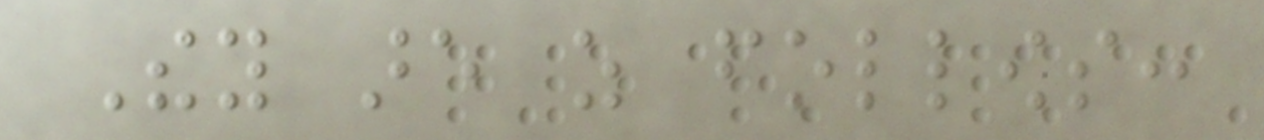They are as follows:
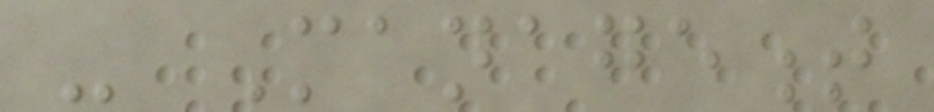- Management
